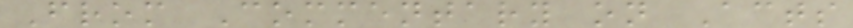From Commentary on Acts
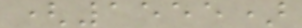(1555)
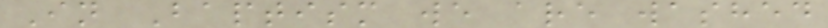In Baptism we are washed
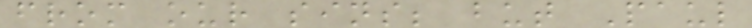from our sins; but Paul
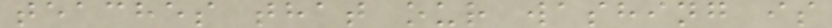teaches that our washing is
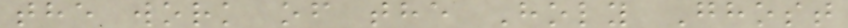the work of the Holy Ghost
